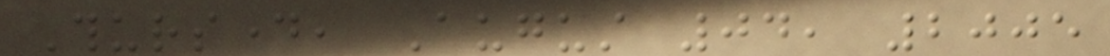Thursday, August 04, 2005
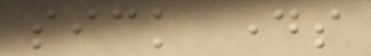sick days
